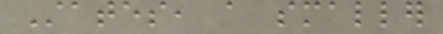States, a smaller
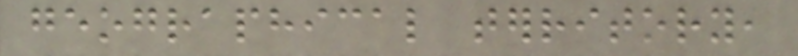geographical territory,
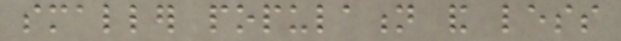smaller population and less
